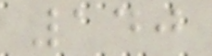140
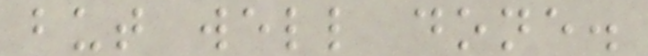but well done.
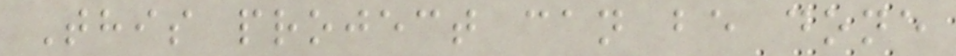This project can be done
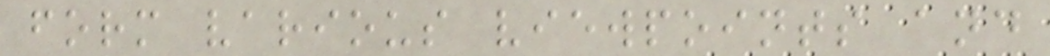form various viewpoints and
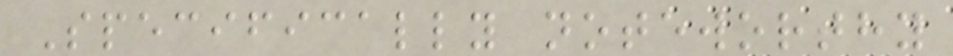Specifically noteworthy
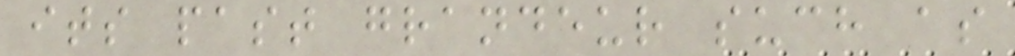its past grandeur such as
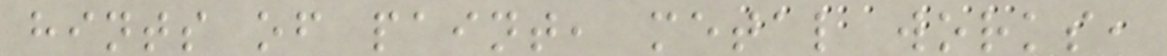hints of paint, metal works,
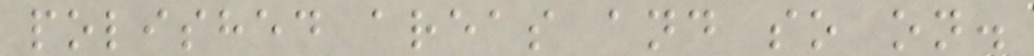polished areas and so on.
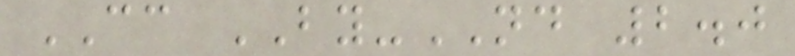CC BY-ND 2.0
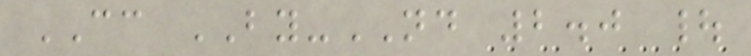CC BY-ND 2.0 |
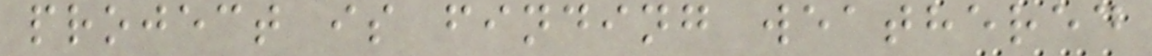project is finding weathered
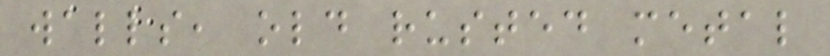walls, old rusted metal
